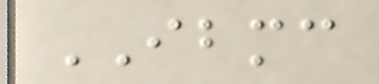IBMC
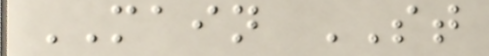MAIN ST
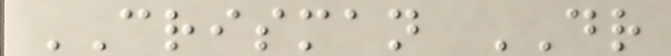CRISMAN DR
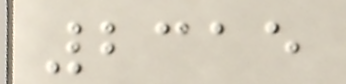2315
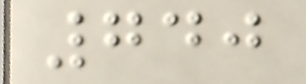740
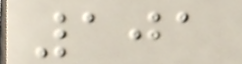101
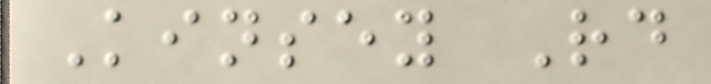Kinsey Rd
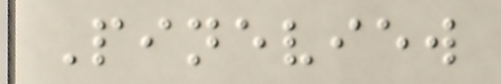Pineview
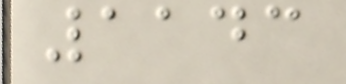1143
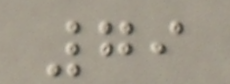79
